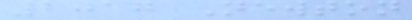2017 Newton
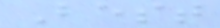Best
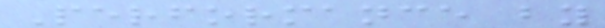Performance by
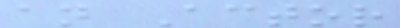an Actor
